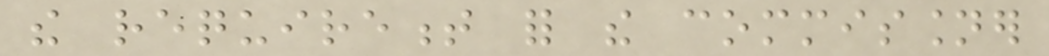the requirement for the commissioner
